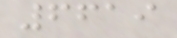6619
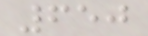650
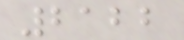2122
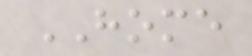HOME
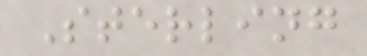Sterling
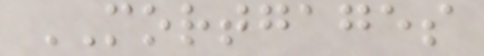MORTGAGES
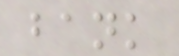bank
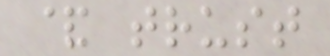& trust
